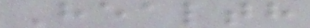Health
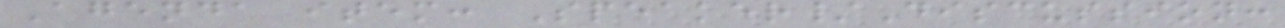Agenda item: Speaker/Discussion:
